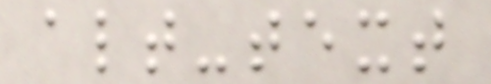alt-text
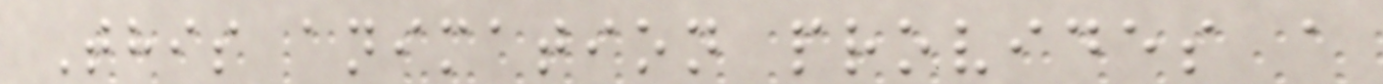This animation provides a
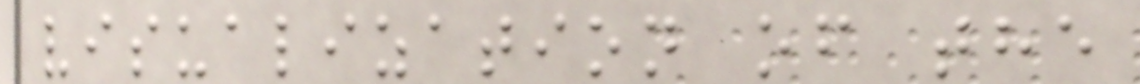visualization of the
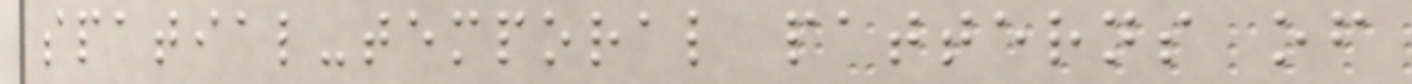spatial-temporal patterns of
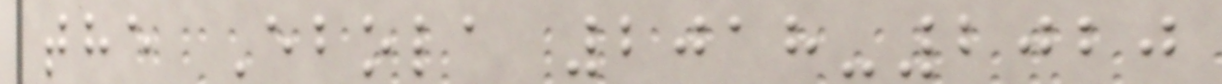the Ebola 2018-2020
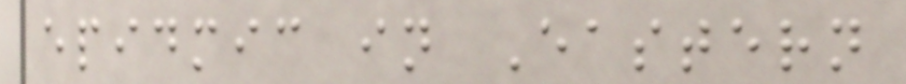epidmic in Eastern
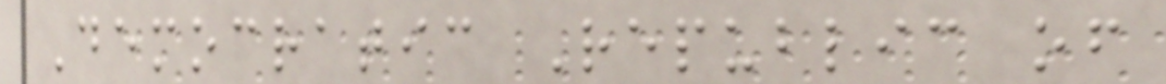Democratic Republic of
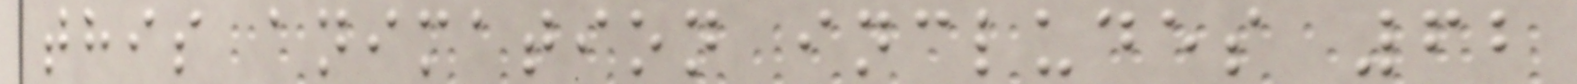this animation includes 62
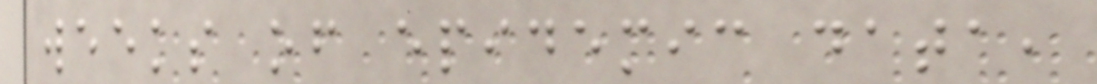weeks of epidemic data,
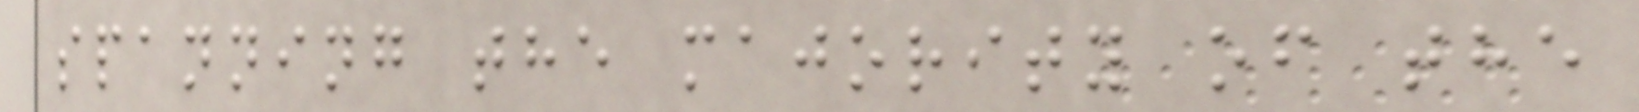spanning the majority of the
